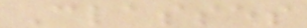Classes
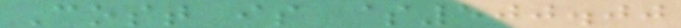Cost is $500.00
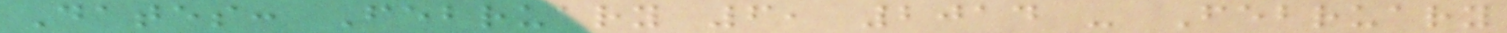Dates: February 6, 2014 - February
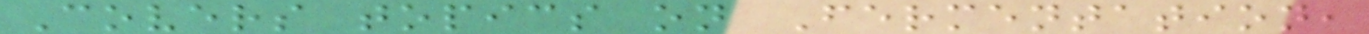Covers topics on Fermentation,
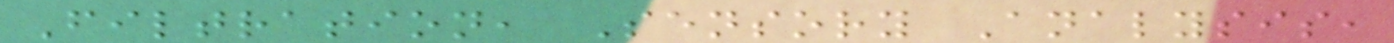Filtration, Sensory Analysis,
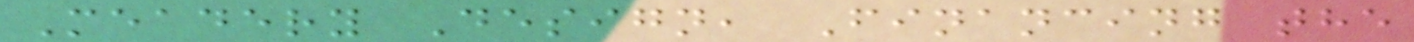Meadery Design, Financing the
